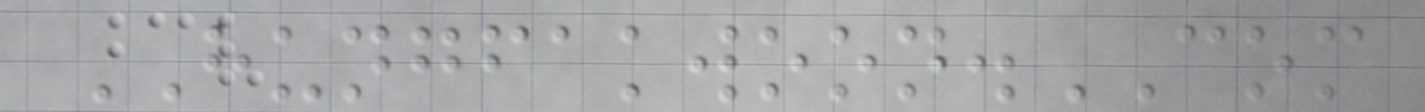HUNGFAKWOON.COM
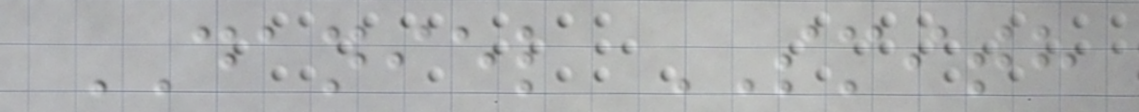DANIEL SMITH
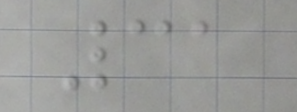31
